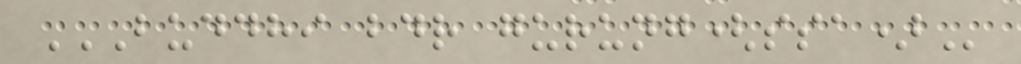BUDDHI BDR GURUNG(SSA)
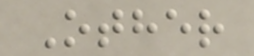Other
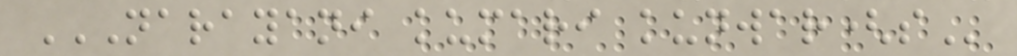NARAYANI KUMARI KUNWAR(S
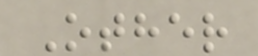Other
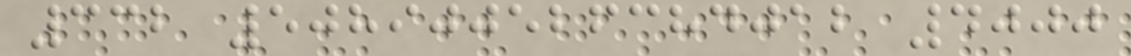332 508900526384012 4000
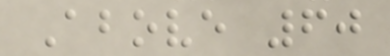Above 60
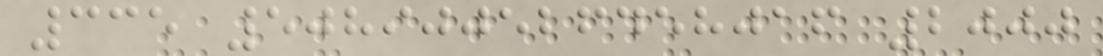335 508900526458016 2000
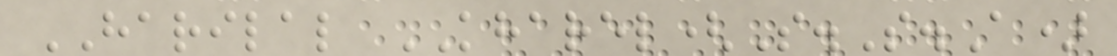HARILAL KHAREL(S.S.A)
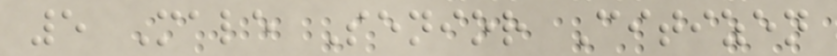5 Male Senior Citizen
